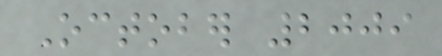October 2009
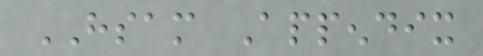HSAM Appendix
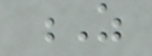Z
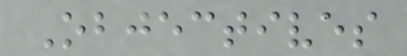Objectives
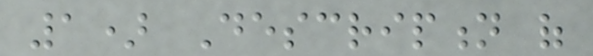1) Description of
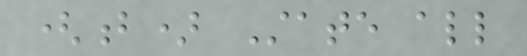(b) State all
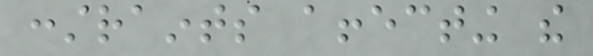constraints affecting the
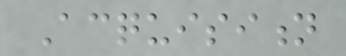Acquisition
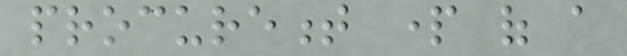procurement part of a
